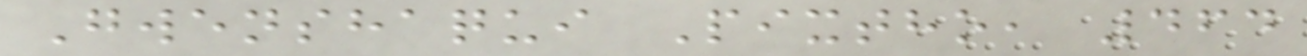Gwenshaqui Pixtho, 464
